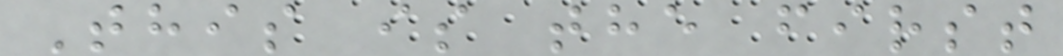This is the first
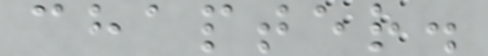chapter.
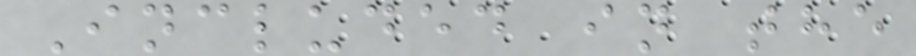Included in the
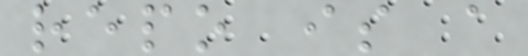repo is a
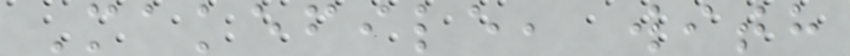Makefile, with
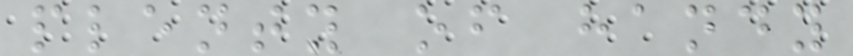plenty of handy
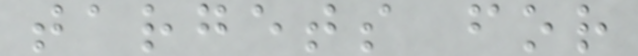targets for
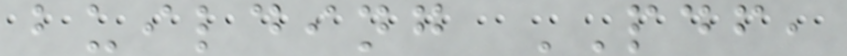building PDF,
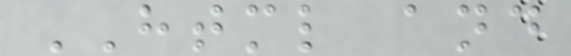HTML and
